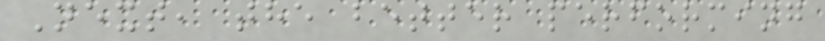Next, the better performing
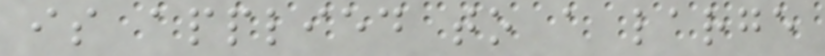is applied to a large
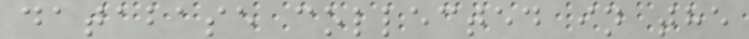database collected in the
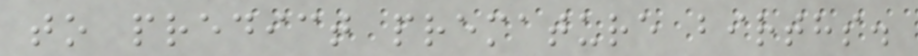to predict premature births.
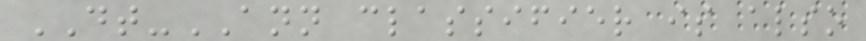DT-ANN classifier is also
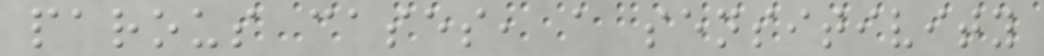parous cases, a sensitivity
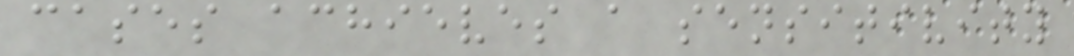cases achieves a sensitivity
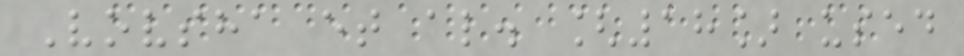Vovsha et al. [18] used
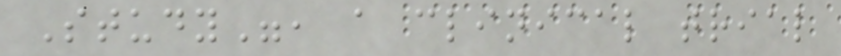Study", a clinical trial
